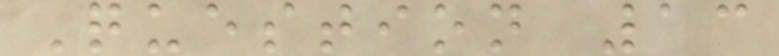Question 13
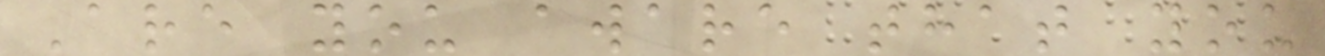Are you aware that you
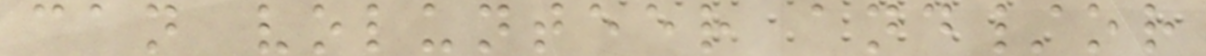can volunteer and/or
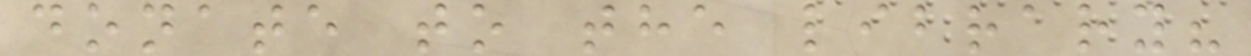donate to the library?
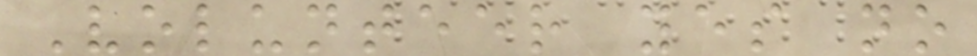Volunteer yes no
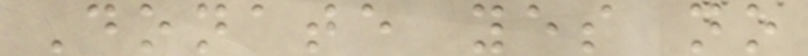Donate yes no
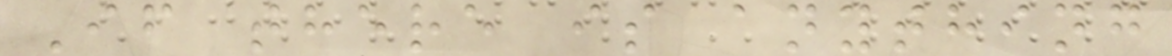If there is anything
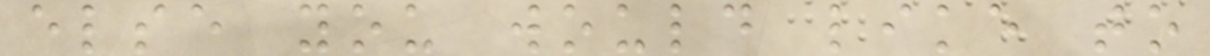else you would like to
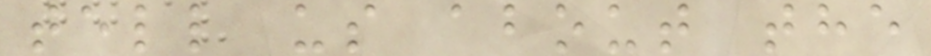tell us about the
